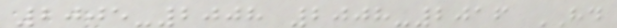2005-2008 2008-2016 HD
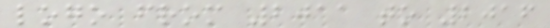logo from 2011 to 2016
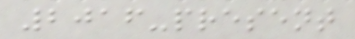2016-present
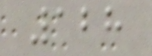128
